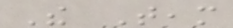The Team
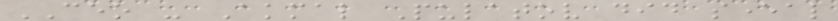CEO - Akmal Pulatov did several
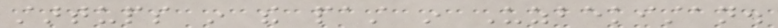startups in the past in Uzbekistan.
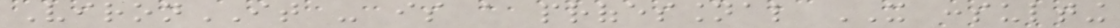VironIT - is a professional IT consulting
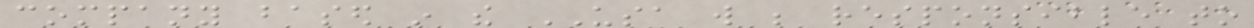company based in the USA will be responsible to
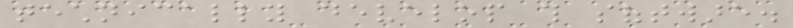technically develop this software.
